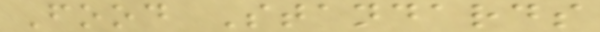Food Standards
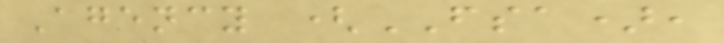Agency (FSA),
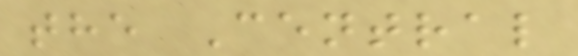the Central
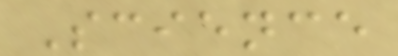Science
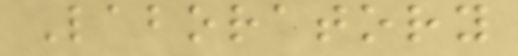Laboratory
